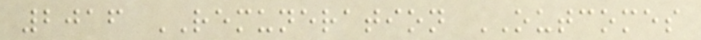2016 REMUNERATION OUTCOMES
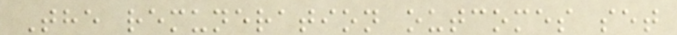The remuneration outcomes set
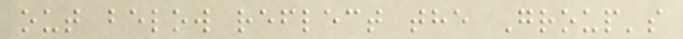out below reflect the Group's
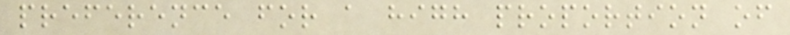preference for a high proportion of
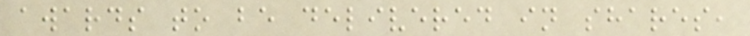awards to be delivered in shares,
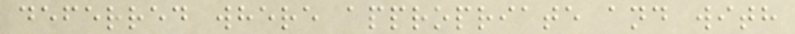deferred where appropriate and with
